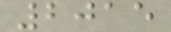2015
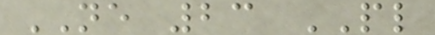NE 23 PL
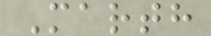Marth
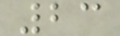23
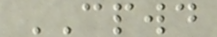CPWD
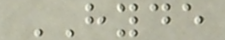HYDE
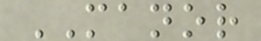MANOR
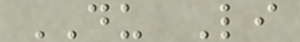DU Li
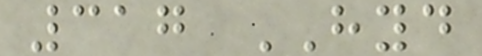317 HYD
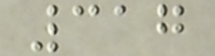317
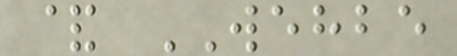& WEHBE
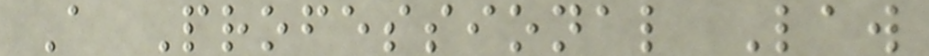A Professional Law
